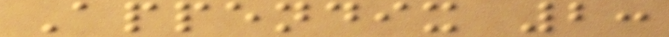Appendix 2:
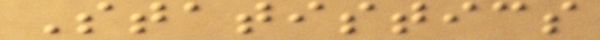Statistics
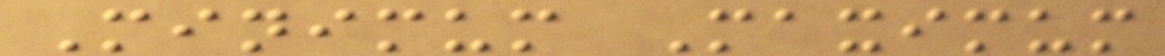Minimum Maximum
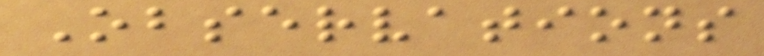Observations
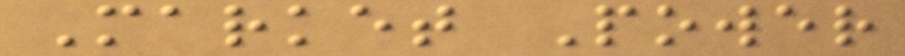Market Power
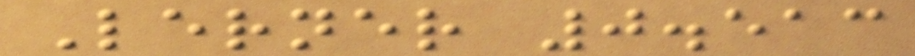Lerner 0.513
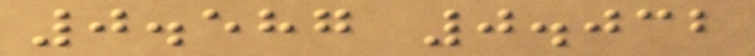0.587 0.032
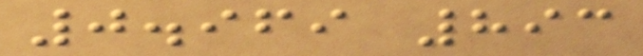0.969 893
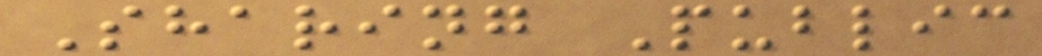Sharing Public
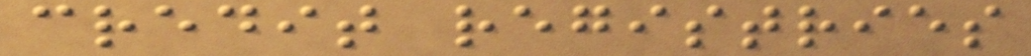credit registries
